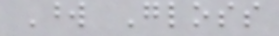Word Gloss
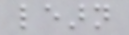learn
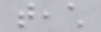teach
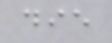die
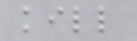kill
